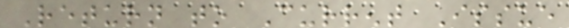Return to Current Issue
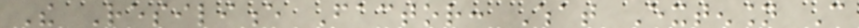The Resilience Factor: What Extension Can
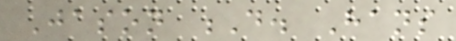Jason D. Hans
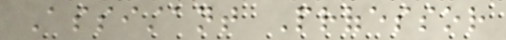Assistant Professor
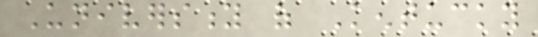University of Kentucky
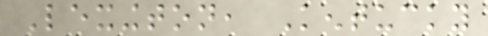Lexington, Kentucky
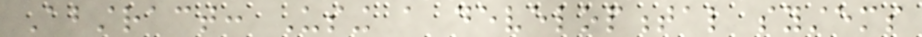Abstract: Using a developmental systems
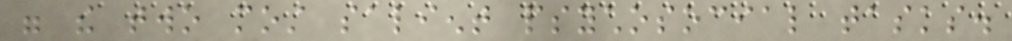were the two most salient psychosocial tasks.
